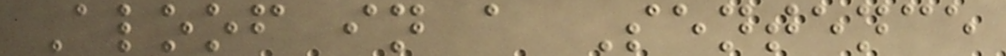Aloof in a Sentence
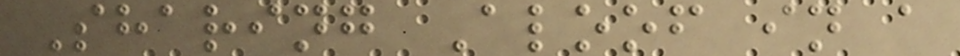Sharing Aloof in a
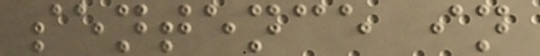sentence in
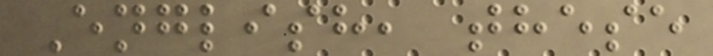English, these
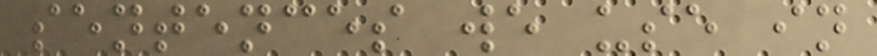sentences we use in
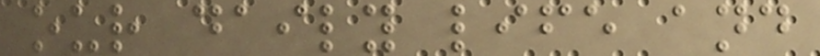our daily life and
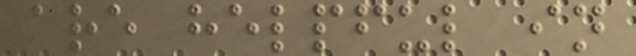are helpful in
